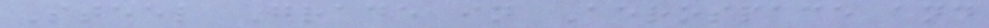Steel Grade in Aerospace and
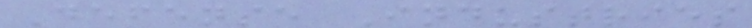Defense Industries
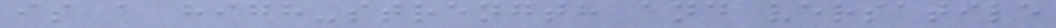is a high-strength and versatile
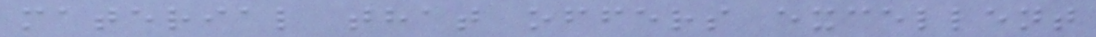material that offers excellent
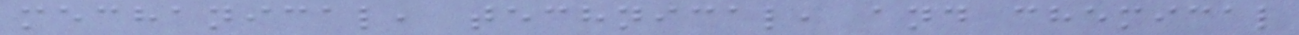mechanical, technical, and chemical
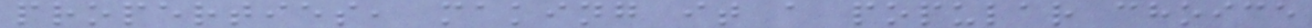properties, making it a popular choice
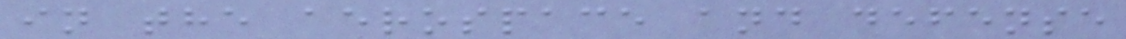in the aerospace and defense
